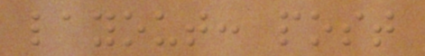layout: post
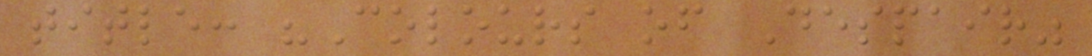title: "Colours of Despair"
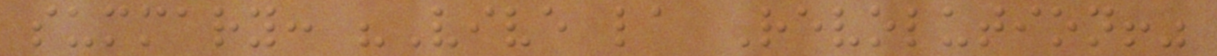summary: "Vive la Revolution!"
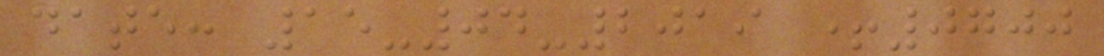date: 15-04-2019 +0700
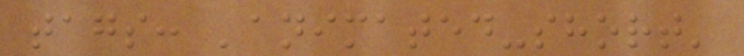tags: 'animated-short'
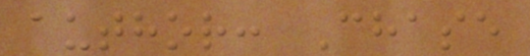author: Chase
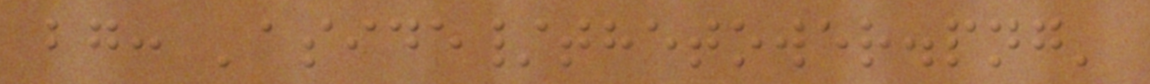bg: 'aside/thetower.png'
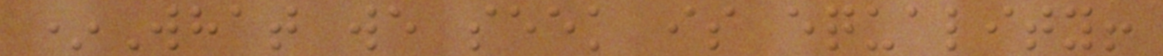*What we seek is equality!
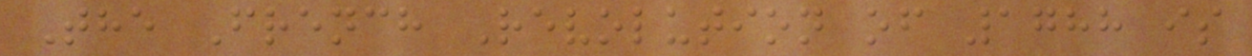The French Revolution of 1788 is
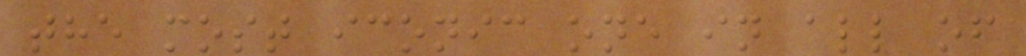the most iconic one in all of
